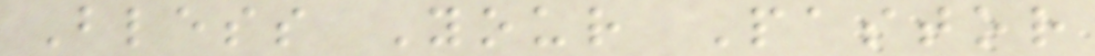Bless Your Pastor
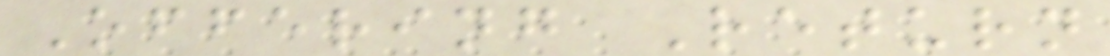Offering Return
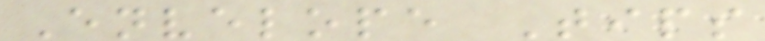Envelope Tips
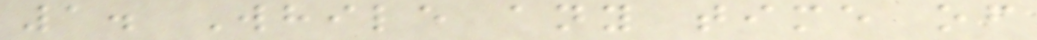1. While any time of
